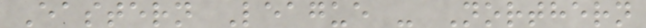Eastern League - Northern
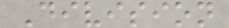Division
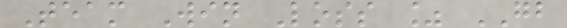Team Win Loss % GB
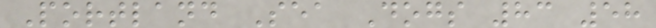Portland Sea Dogs 83 58
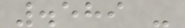.589 -
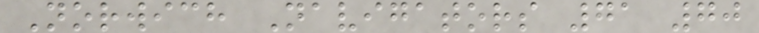Norwich Navigators 71 70
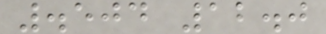.504 12.0
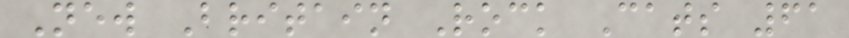New Britain Rock Cats 61
